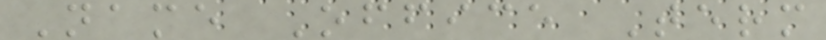Name Office Term
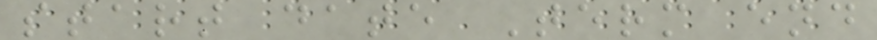start date Term end
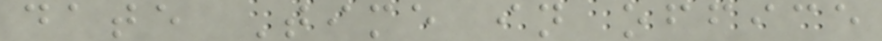date Time in office
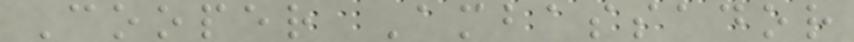Cooper Ambassador
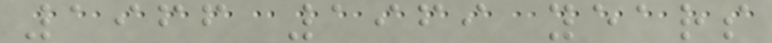1966 1969 years
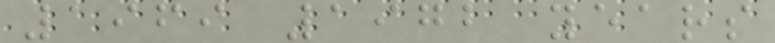1969 1972 years
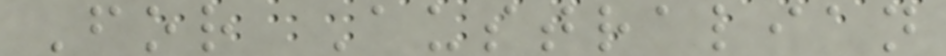For Australian
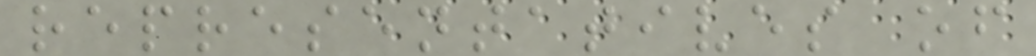representatives of
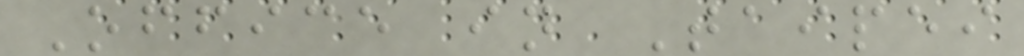Office in Taipei
